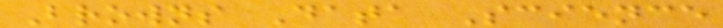Browns Data Science
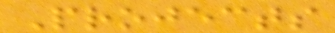Projects
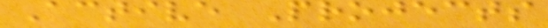Active Projects
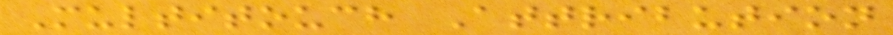Multitouch Attribution
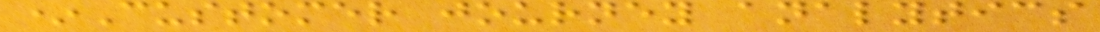*Customer journey analytics
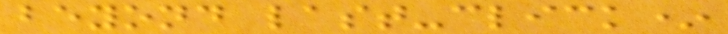beyond last-click*
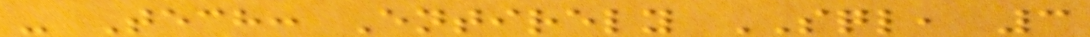- Tech: Entirely SQL, 3
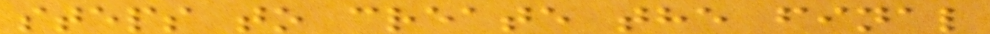steps to create the final
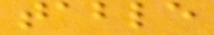table
